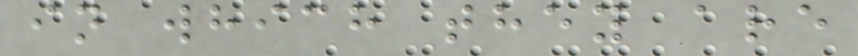in which they are
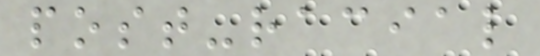post-racial
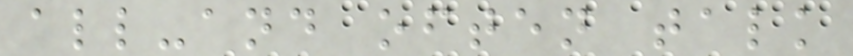all-and often talk
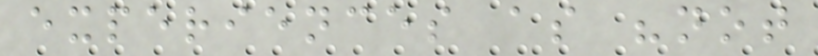experiences as "not
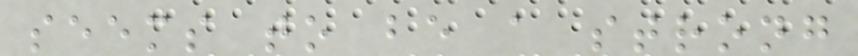seems to be a strong
